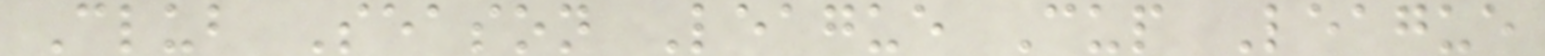Club Season League Cup League
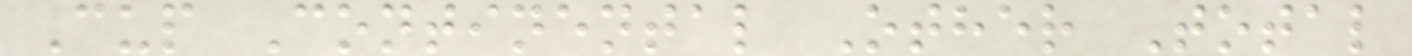Cup Continental Other Total
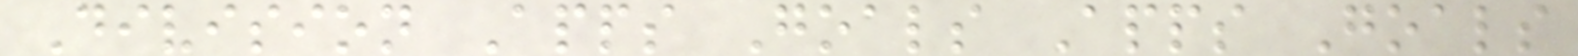Division Apps Goals Apps Goals
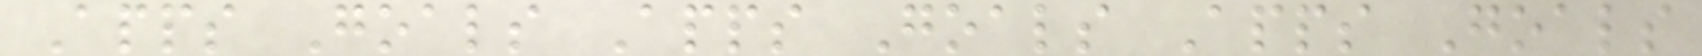Apps Goals Apps Goals Apps Goals
